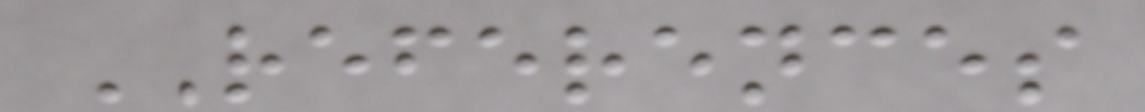REFERENCES
